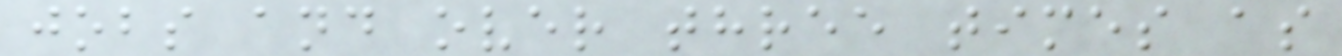jobs and over three times as
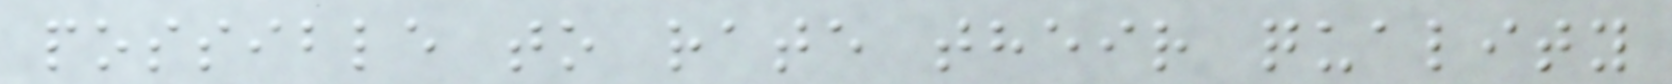possible to rate their quality
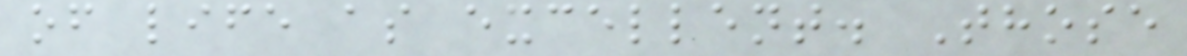of life as excellent. Those
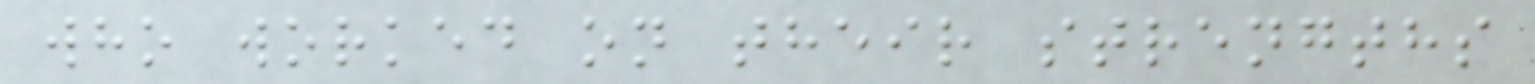who worked on their strengths
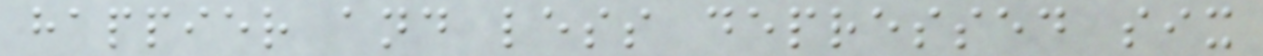happier and less depressed six
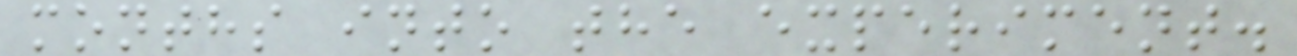months into the experiment.
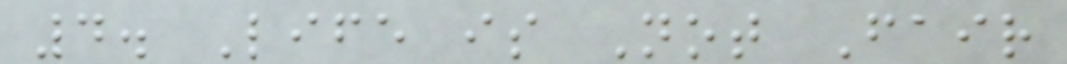4. Life is Not Fair
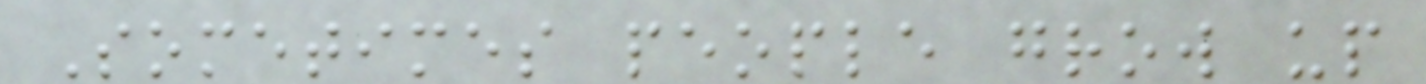Sometimes people grow up
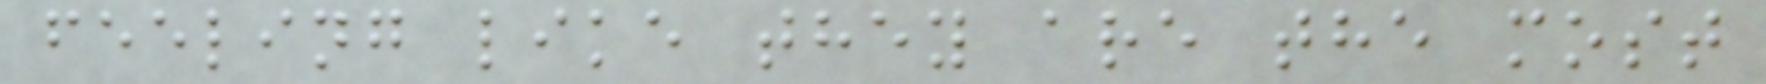feeling like they are the most
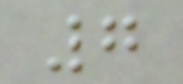7
